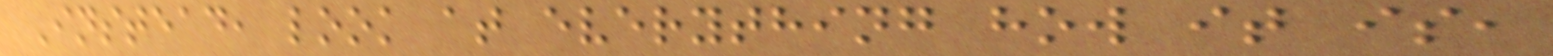Instead, look at everything how it is,
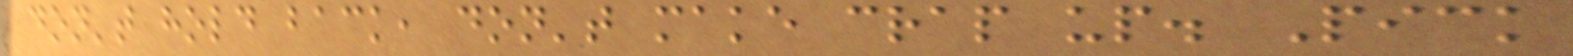don't hold back, don't make crap up. Pick
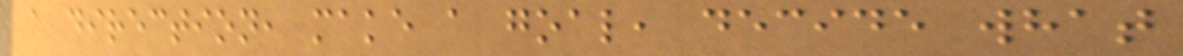a direction, make a goal, decide what
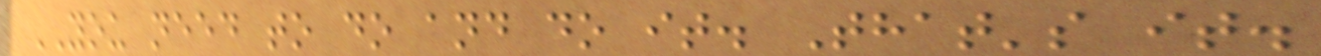YOU need to do and do it. That's it.
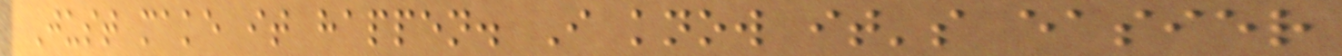Just make it happen. I know it's easier
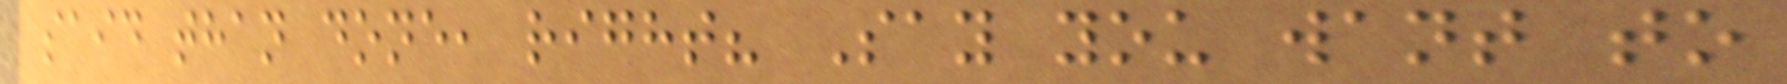said than done, right? Say you want to
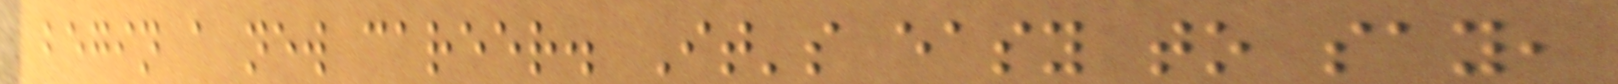begin a new career. It's easy to say,
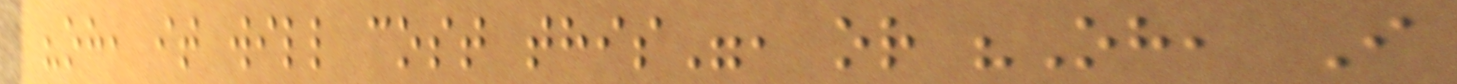"oh, it will cost this", or "Oh, I
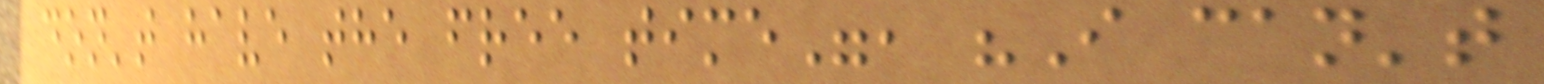don't have the free time", "I can't
